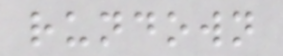rundown
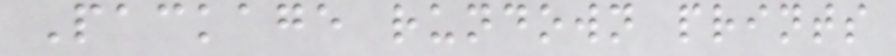Package rundown prints
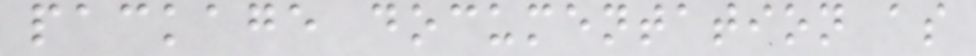package documentation as
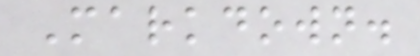Markdown.
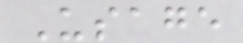Usage
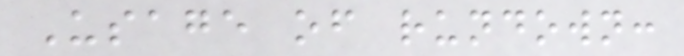Usage of rundown:
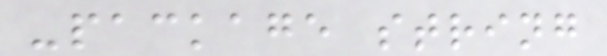-package string
